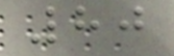80
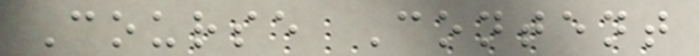Course Content
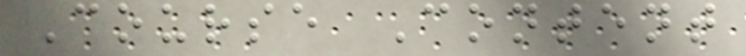Course Content
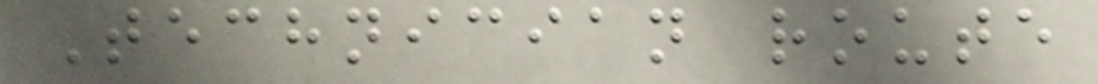Technician route
